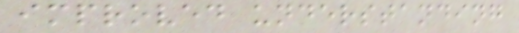improved understanding
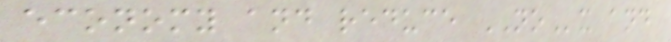economy and reduce NOx and
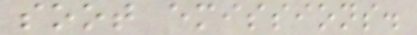soot emissions.
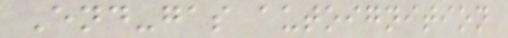End-gas autoignition
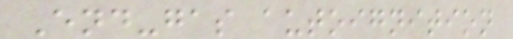End-gas autoignition
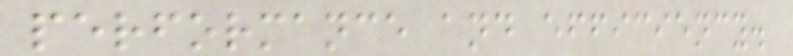performance and efficiency.
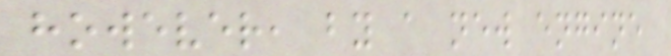however, by a new engine
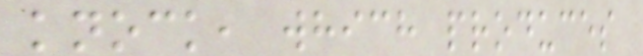knock, which produces
